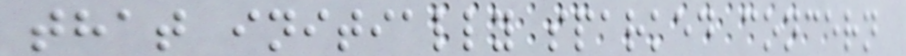that initially sparked concern
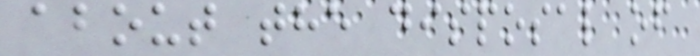about the disposal of
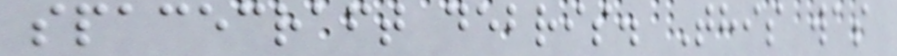spacecraft debris. This was
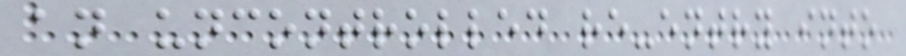an uncontrolled re-entry into
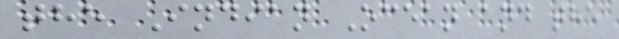the Indian Ocean and the
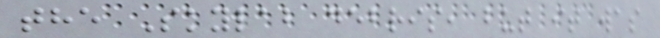the Skylab debris, but it was
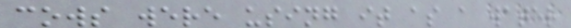cows were using it as a water
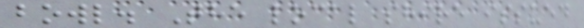bowl. The local shire issued
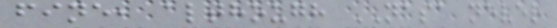fine, although NASA never
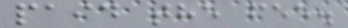paid the fee.
